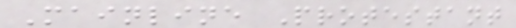Mainline Protestant
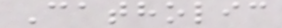Catholic
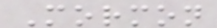Mormon
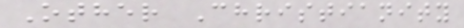Other Christianity
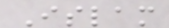Islam
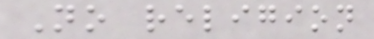No religion
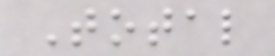Total
